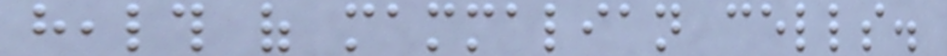health of mammalian cells.
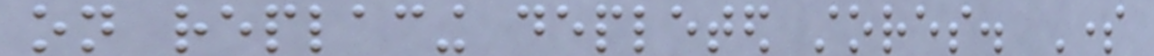on replacing depleted stores. Some
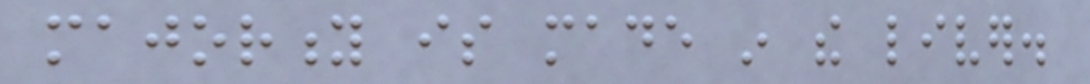majority is made in the liver.
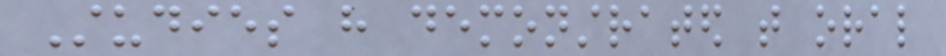Studies have demonstrated that oral
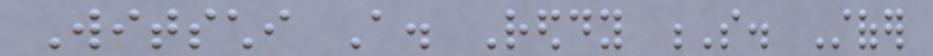Witschi A. Reddy S. Stofer
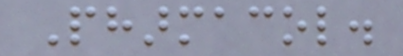Pharmacol.
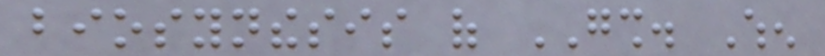biosynthesis of GSH. When
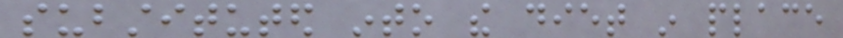substituted into the diet in place
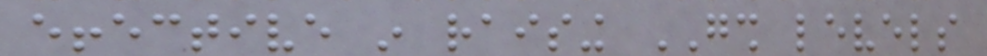effective in raising GSH levels
